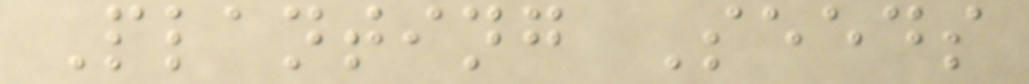Planting Seeds
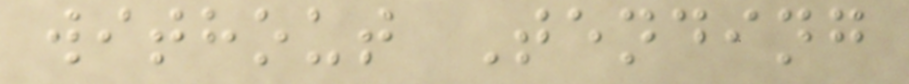without Tending
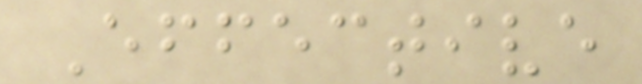Effective
